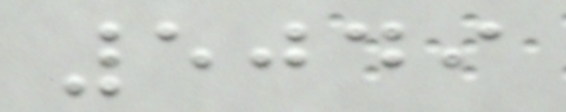5049
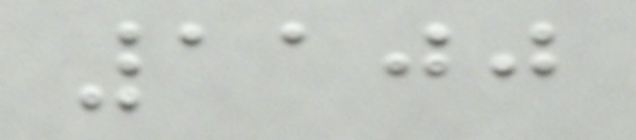1100
